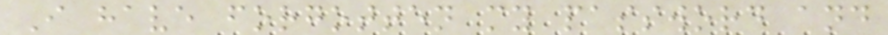I have forgotten my password and
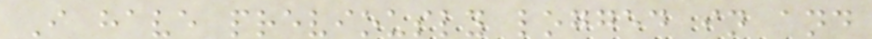I have previously logged in and
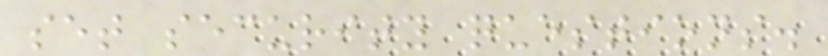set security questions.
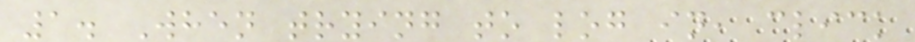1. When trying to log in, click
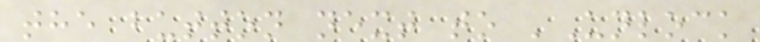the button next to 'Unlock
